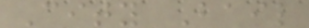City Bail
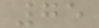75
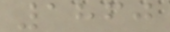1860
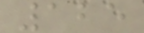125
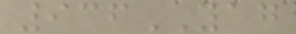936YAG
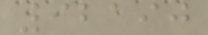92190
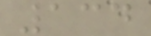134
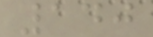140
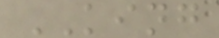KING
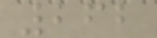262
